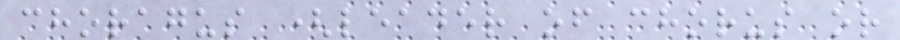choragus (leader of chorus or
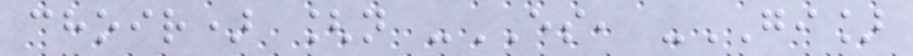choir) [n -ES, -GI]
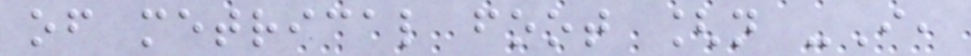of metrical foot [n -I,
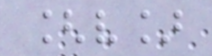[v]
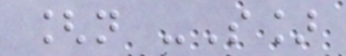[n -S]
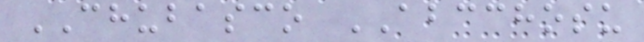CHUBASCO ABCCHOSU
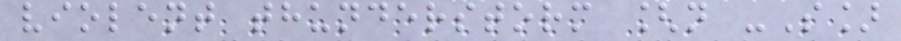violent thunderstorm [n -S]
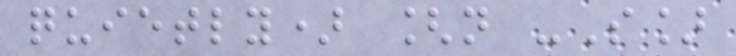quietly) [n -S]
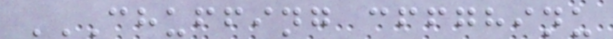CHUFFING CFFGHINU
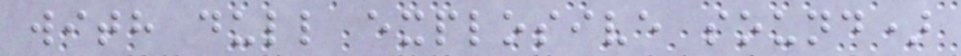with dull explosive sound)
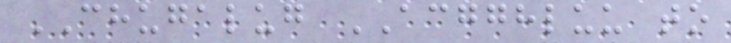CHUGALUG ACGGHLUU to
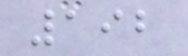192
